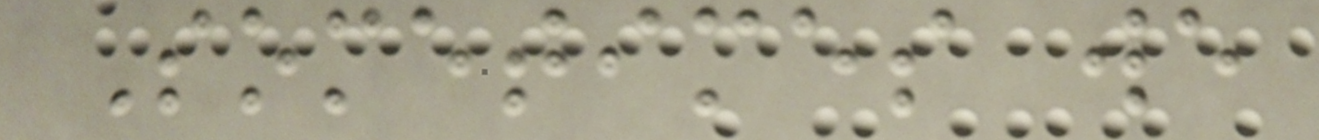Sometimes we
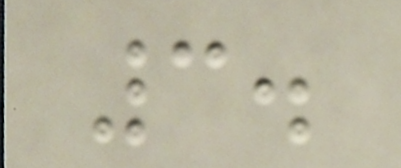3.
